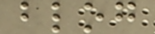blog
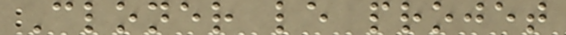Cloner le projet
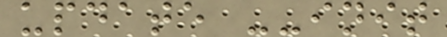update --init
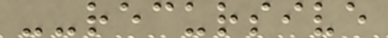--recursive
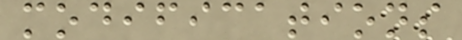modifications
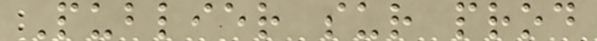Publier sur prod
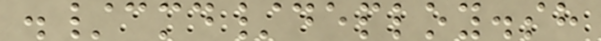./cmd/deploy.sh
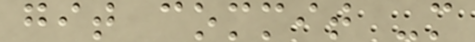git commit -m
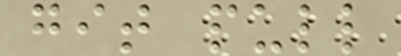git pull
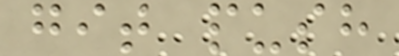git push
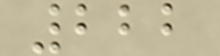222
